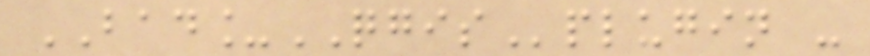BAD_QGISplugin -
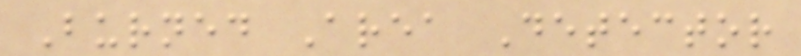Burned Area Detector
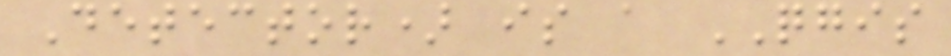Detector) is a QGIS
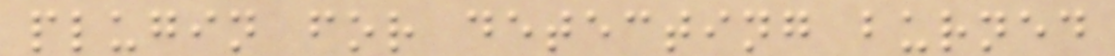plugin for detecting burned
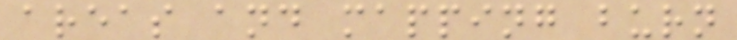areas and mapping burn
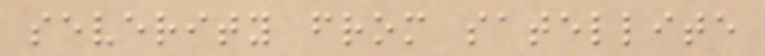severity from satellite
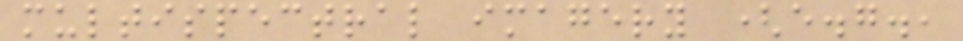multispectral imagery (e.g.,
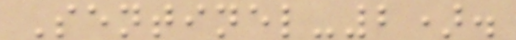Sentinel-2).
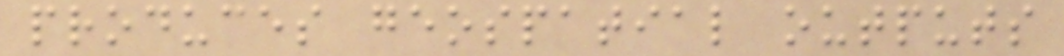produces geospatial outputs
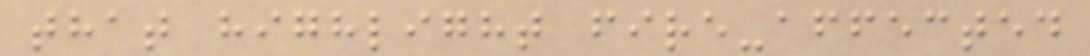that highlight fire-affected
